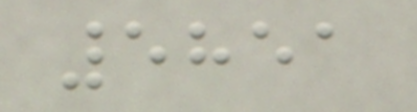5851
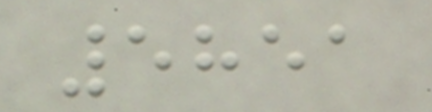5851
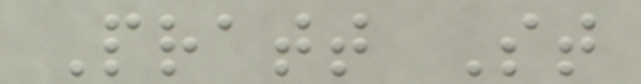Pratt St
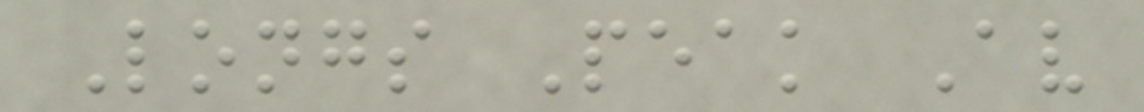Longs Peak Av
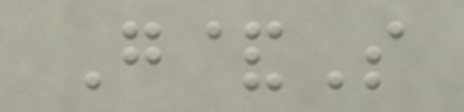G&S
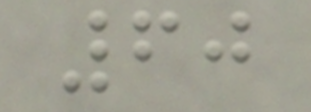60
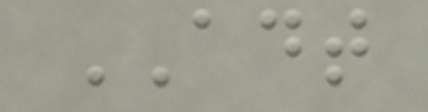ADT
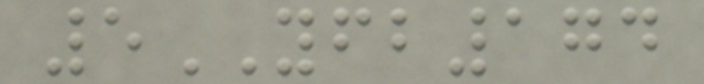5YFB174
